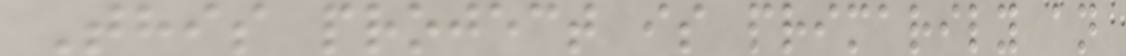This project is primarily an
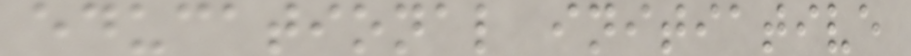educational initiative
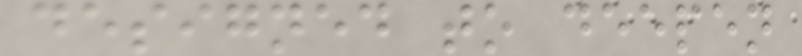designed to deepen
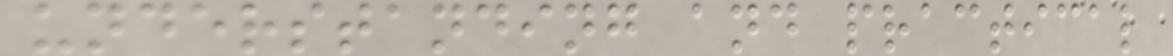understanding and practical
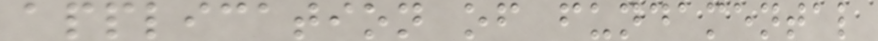application of fundamental
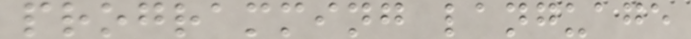programming language
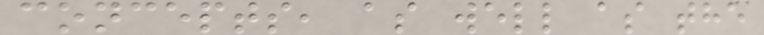concepts, as well as the
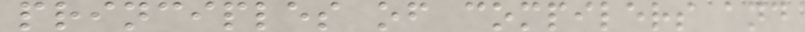principles of compilers and
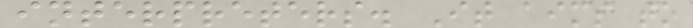interpreters. It aims to
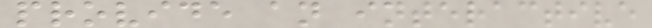provide an interactive
